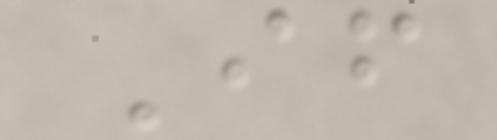If
